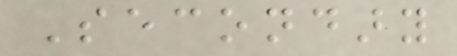Secondary
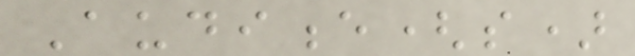Audience(s)
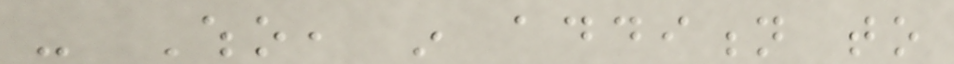- Who, in addition to
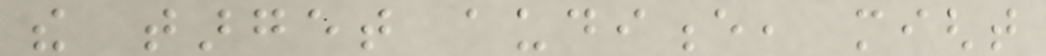the target audience, might
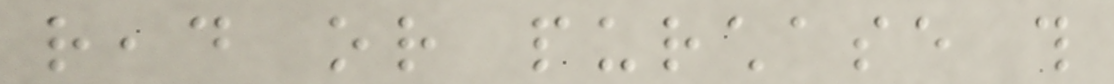read or purchase this
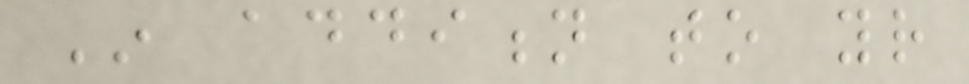In addition to your
